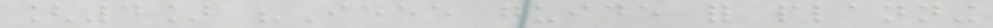[4] "Ieee guide for planning
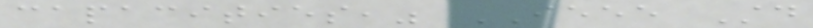capacities," IEEE Std
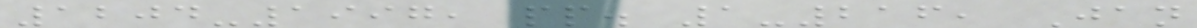1204-1997, pp. 1-216, Jan
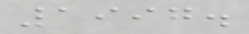1997.
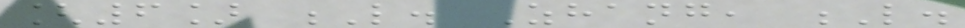[6] L. Zhang, L.
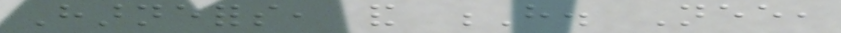Harnefors, and H. Nee,
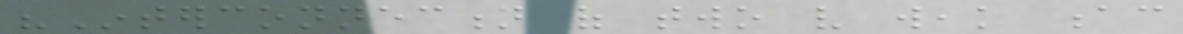"Interconnection of two very weak ac
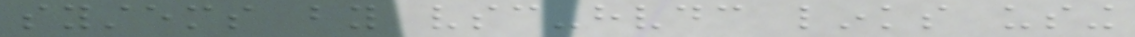systems by vsc-hvdc links using
